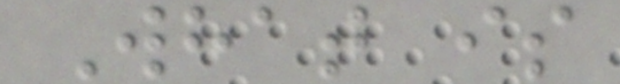What is
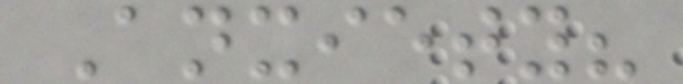Anxiety?
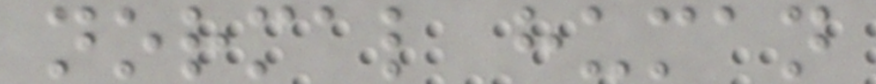normal human
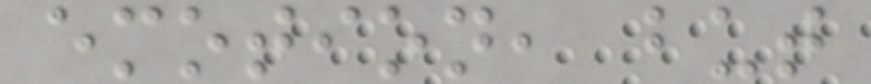emotion, but
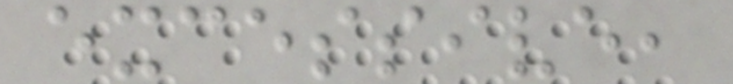excessive,
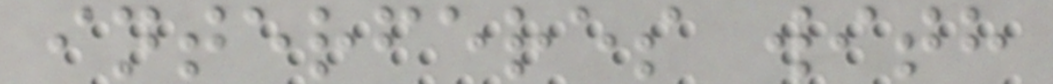interferes with
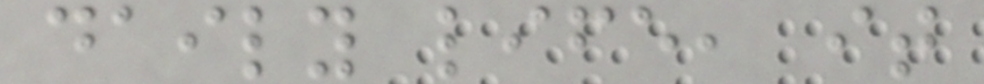daily life, it
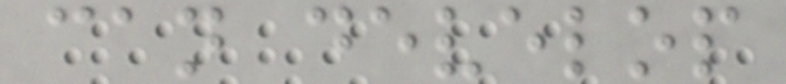can develop
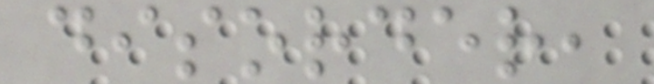disorder,
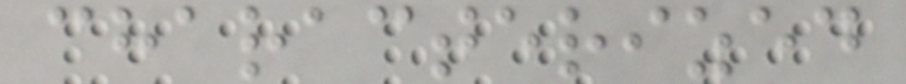characterized
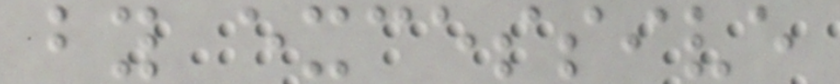by excessive
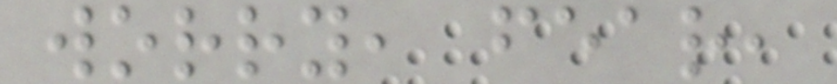worry, fear,
